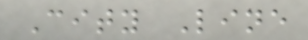City Line
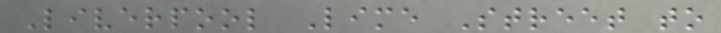Liverpool Lime Street to
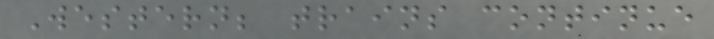Western; trains continue
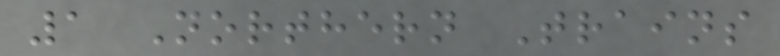1 Northern Trains
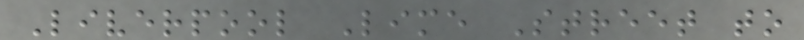Liverpool Lime Street to
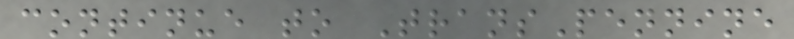continue to TransPennine
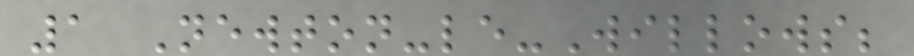1 Newton-le-Willows;
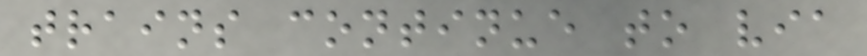trains continue to via
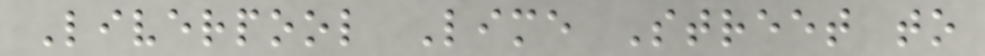Liverpool Lime Street to
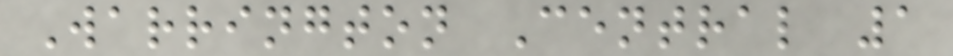Warrington Central 1
